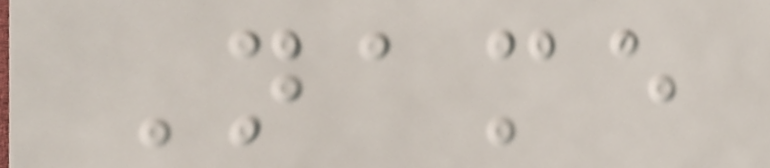Name
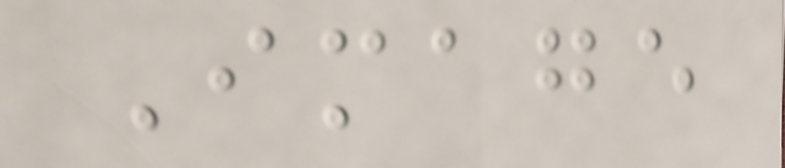Image
